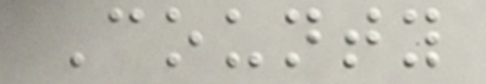County
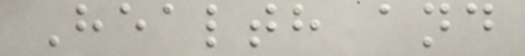Health and
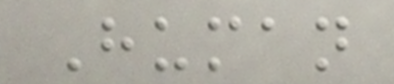Human
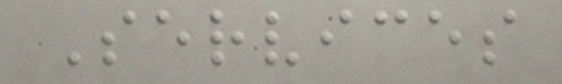Services
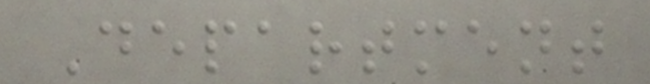Department
